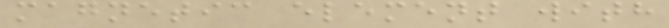magnetic element with
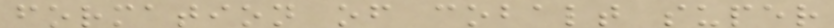formation of cobalt super
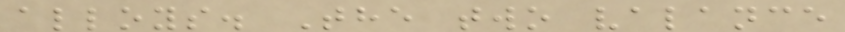alloys. The two valance
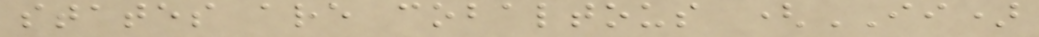states are cobaltous (II)
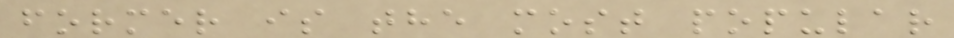former is the most popular
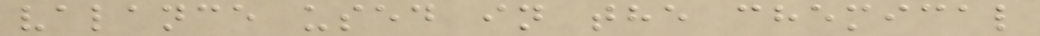valance used in the chemical
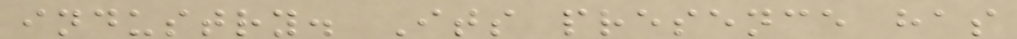industry. Its presence has
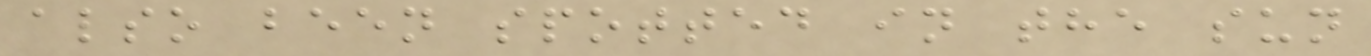also been spotted in the sun
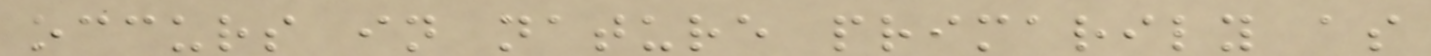occurs in nature primarily as
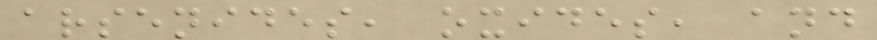arsenides, oxides, and
